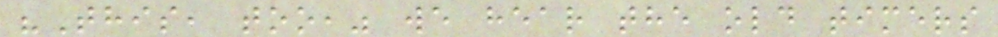"This, too," we hear the old timers
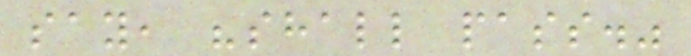say, "shall pass."
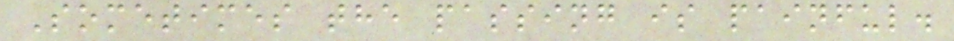Sometimes the passing is painful.
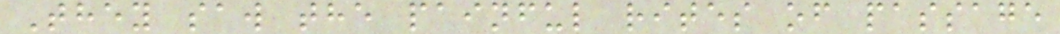They saw the painful rites of passage
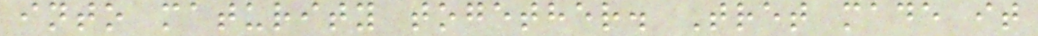into maturity together. Tret made it
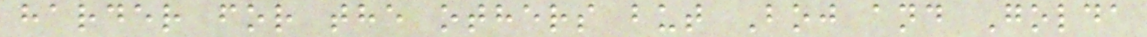harder for the others but Boj and Golda
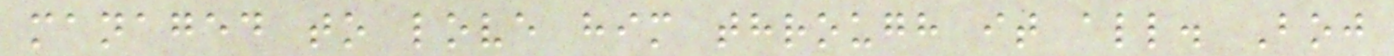managed to love him through it all. Boj
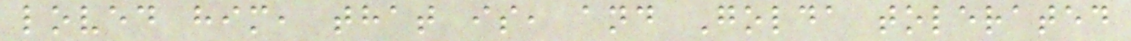loved him, that is, and Golda tolerated
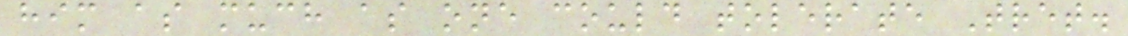him as much as one could tolerate Tret.
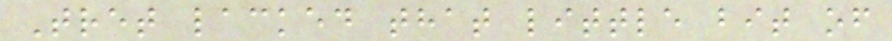Tret lacked that little bit of
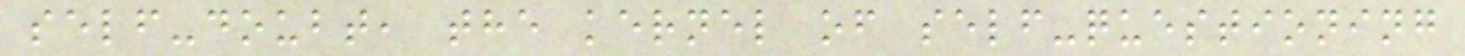self-doubt, the kernel of self-questioning
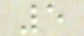5
